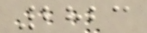2823
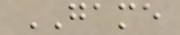GAME
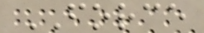FORCE
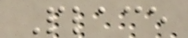Place
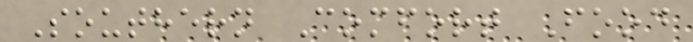Southern Comfort Food
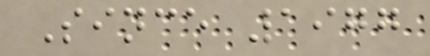Since 1977
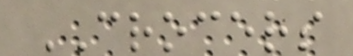CROCERS
